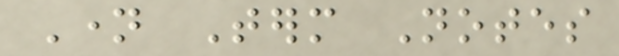Name Term Notes
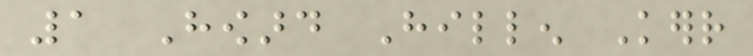1 Howard Hillen Kerr
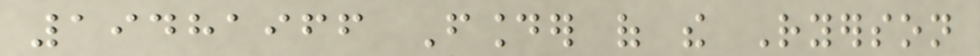19481966 Founder of the Ryerson
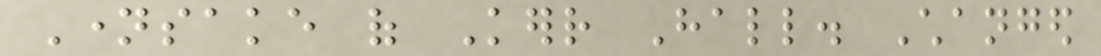Namesake of Kerr Hall. Changed
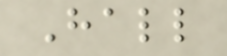Hall
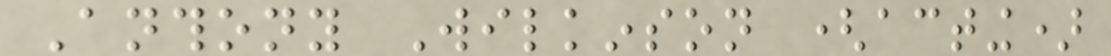Anthony Wilkinson (acting)
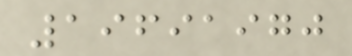19691970
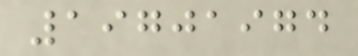19701974
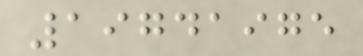19741975
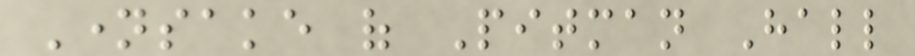Namesake of Pitman Hall
